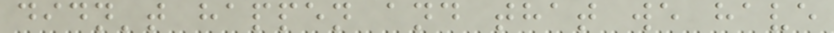didn't happen and that we have
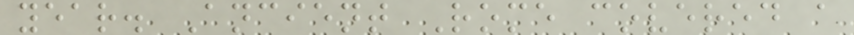year. Ancient Rome covered a
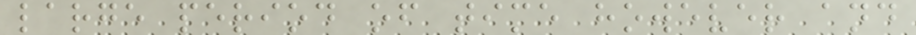large period of time however and
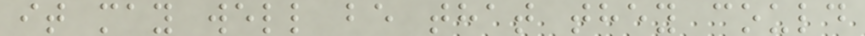it may well be that they could
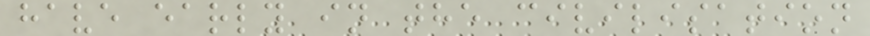have early in the civilisation
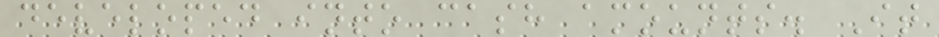developed into cash amounts. It
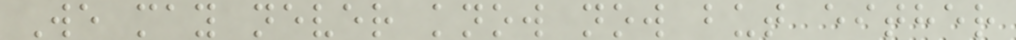We may never know now but either
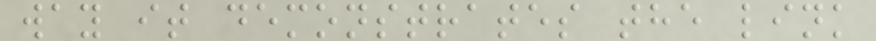way it demonstrates the link
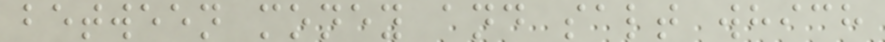between money and salt which
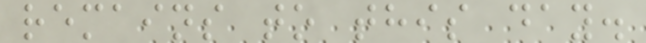remains to this day.
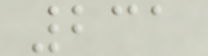231
